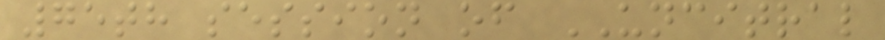75th session of UNCITRAL
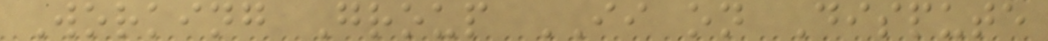Working Group II on Dispute
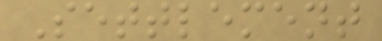Settlement
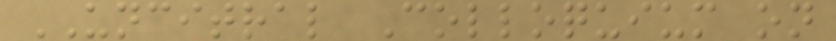UNCITRAL Colloquium on
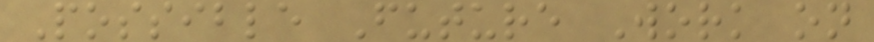Possible Future Work on
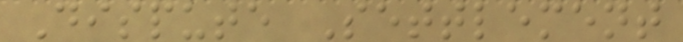Dispute Settlement
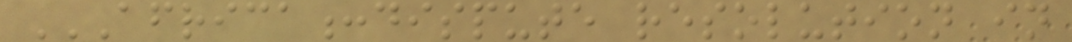AFRICA:DISPUTE RESOLUTION IN
